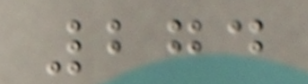274
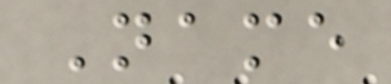Name
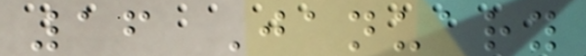16 January
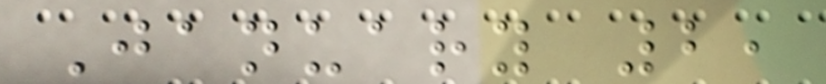January 2,
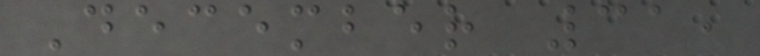December 31,
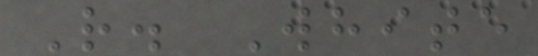R. White
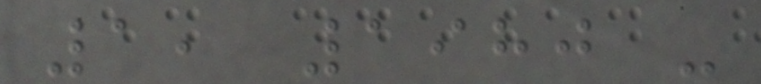1, 1980 -
